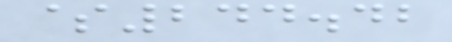$244.42
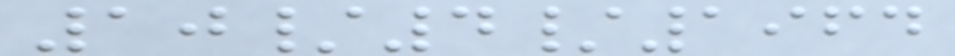10/4/1964
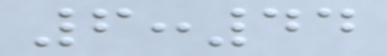6:44
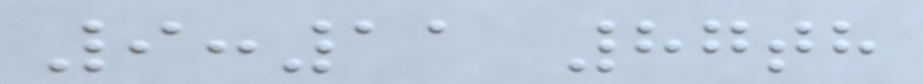9:11 87th
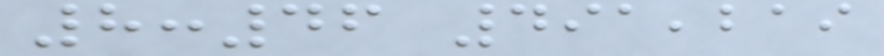8:46 491,219
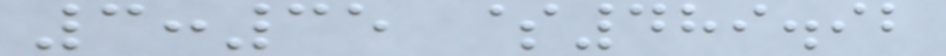3:35 $489.92
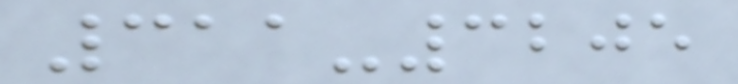311-3205
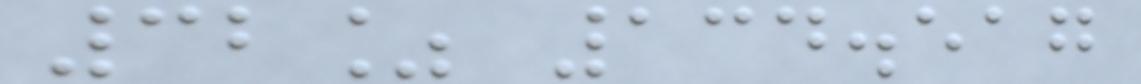32% 134.517
